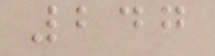247
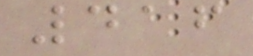416
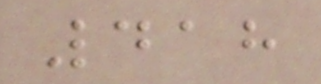418
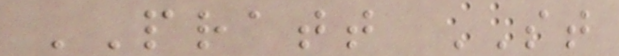PRATT ST
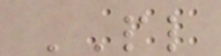PL
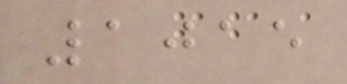1015
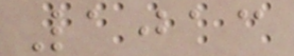1013
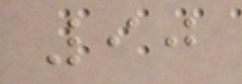90
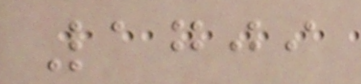1709
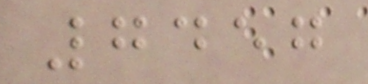7457
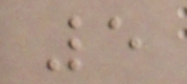5
